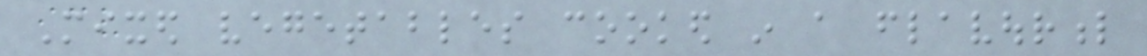Mixed vegetables cooked in a flavourful
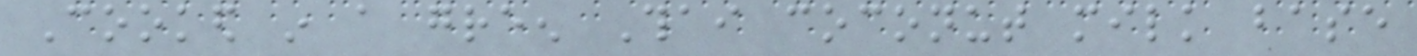Cooked in a green Thai coconut milk base
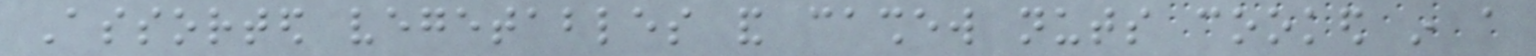Assorted vegetables and cashew nuts cooked in a
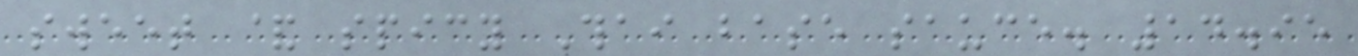sweet & spicy Thai base sauce. 14.95
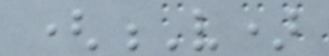(V)
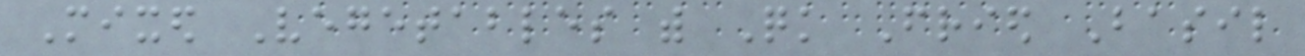Mixed Vegetables with Quick Fried Basil
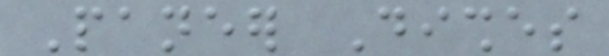Paneer Dishes
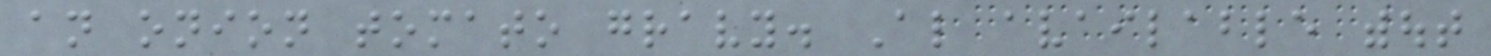an onion tomato gravy. Also available without
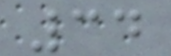34
